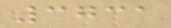3731
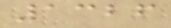1326
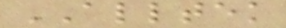ALLTEK
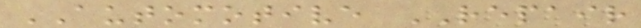AUTOMOTIVE REPAIR
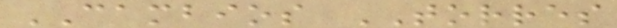CAMBIOS TORRES
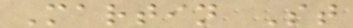Martin St
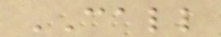CALL
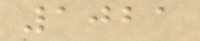1021
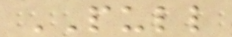PULL
